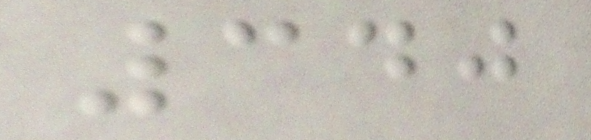340
